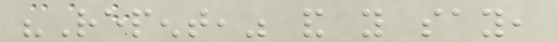"Repent," and you say,
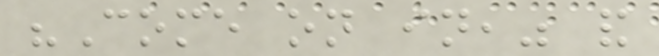"Come on in," and
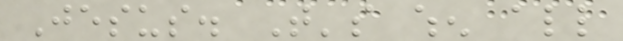Jesus. That's when all
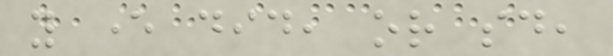you ever did, or said,
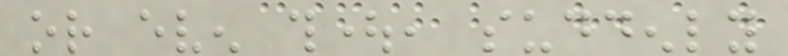or even thought, suddenly
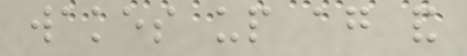wakes up again and
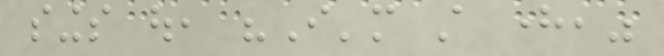sings out, "I'm still here,"
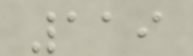119
